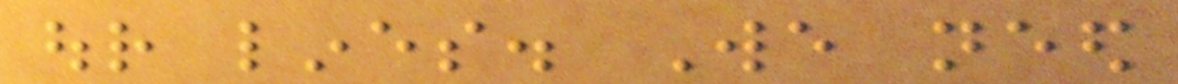our lines. We need
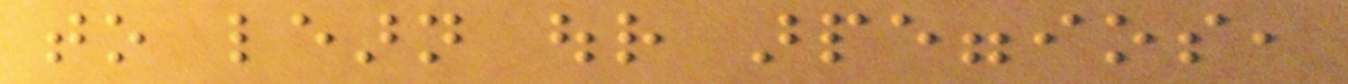to learn our arpeggios,
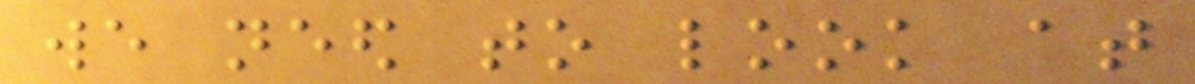we need to look at
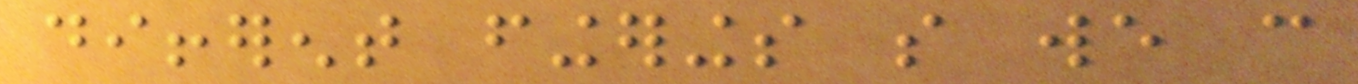different fingerings so we can
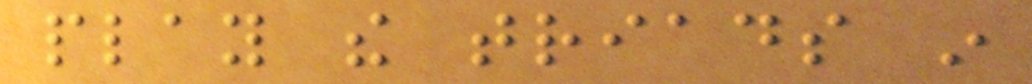play the triads in
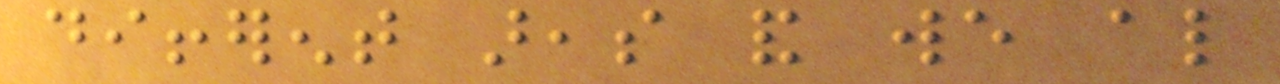different areas and we also
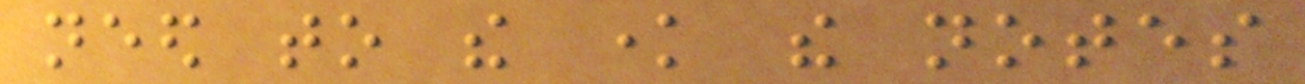need to the know the notes
